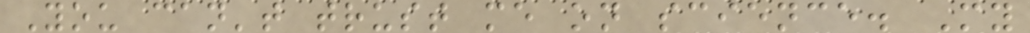You can't trust me on science. My
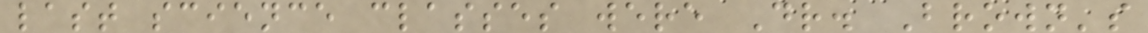last science classes were Dr. Brown's
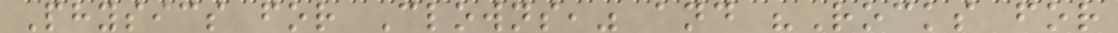Physics for Clowns," and "Rocks for
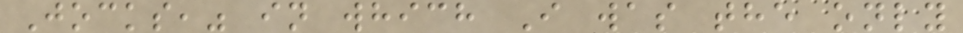Jocks," in which I was the only
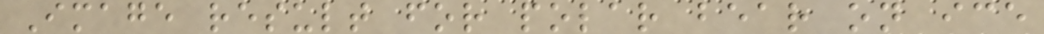Image result for polar bear on ice
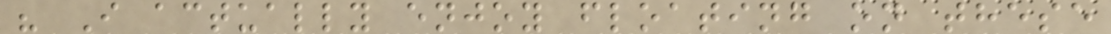" I actually enjoy floating on these
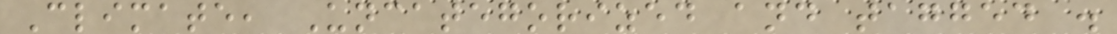Climate, Uncategorized and tagged .
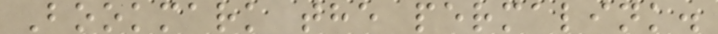Bookmark the permalink.
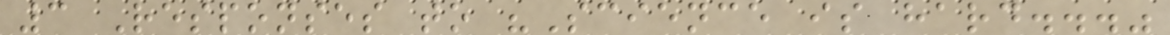3 Responses to "Science is hard..."
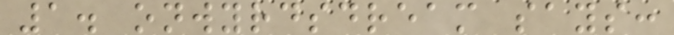1. onwyrdsdream says:
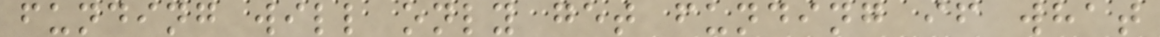funding will only get funding if what
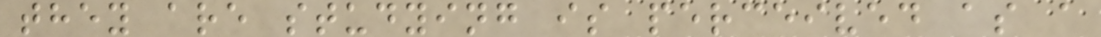they are studying is perceived as a
